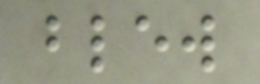blew
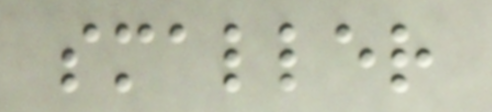smaller
